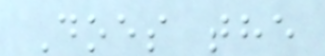Does the
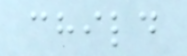child
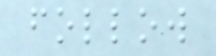follow
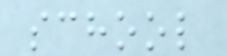school
